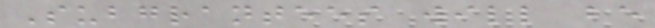Subgrantees will be
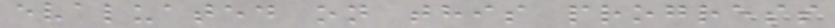evaluated on this progress
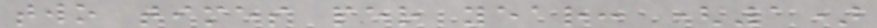two times per year: (1)
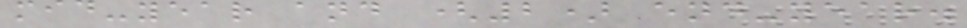mid-year and (2) end-year.
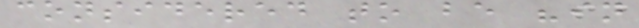considered to be "in
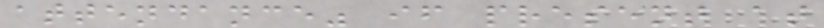attendance" if present at
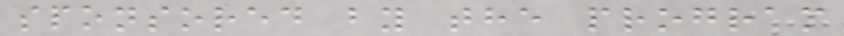sponsored by the program
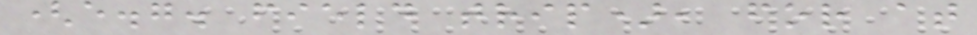(e.g. field trip), for at
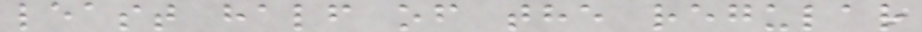least half of the regular
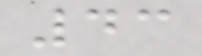43
